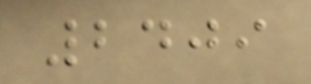2409
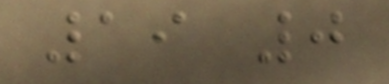19 0
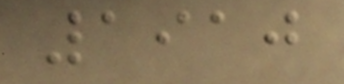1910
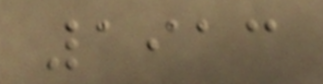1913
